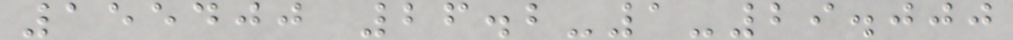155400 26.2-1-29.000
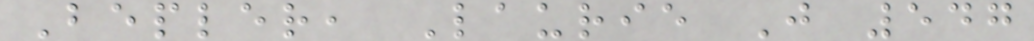Bepler, Laurie J 547
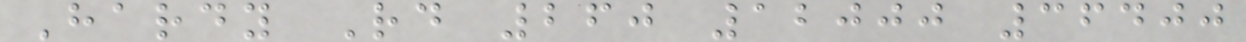Hardy Rd 260 12000 36400
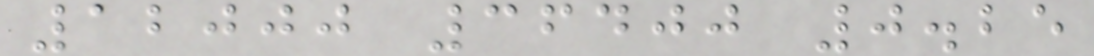12000 36400 0.25
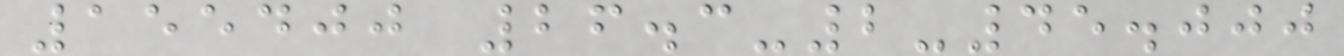155400 26.3-2-45.000
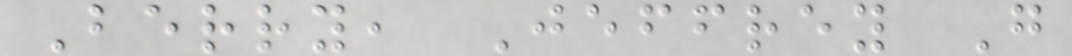Berry, Jeffrey G
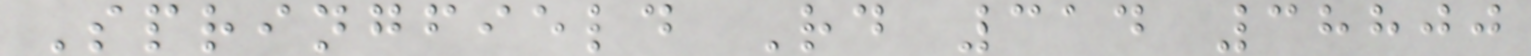Springfield Rd 314 38800
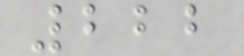222
